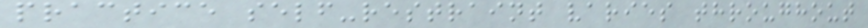practice self-restraint varies throughout
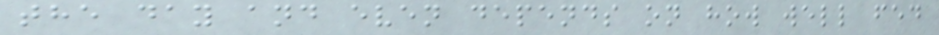the day and even depends on how well fed
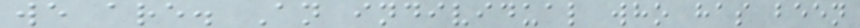we are. An individual who has been
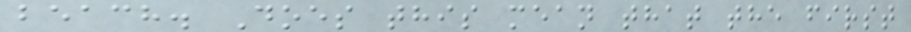beach. Does this mean that the first
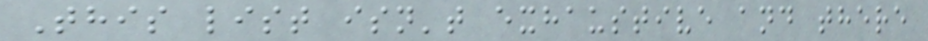This list isn't exhaustive and there
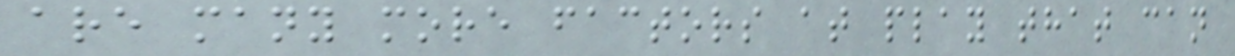are many more factors at play that can
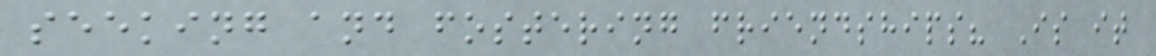seeking and fostering friendships? Is it
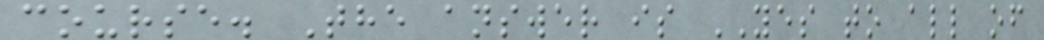course. The answer is YES to all of
